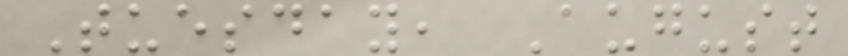Tuesday, August
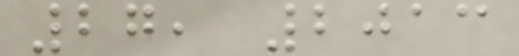27, 2013
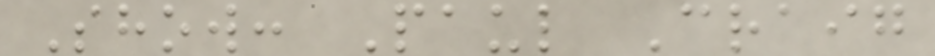Show: Paul Craig
